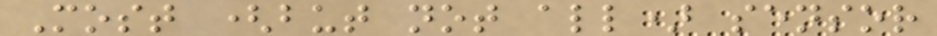Most (but not all) sensor
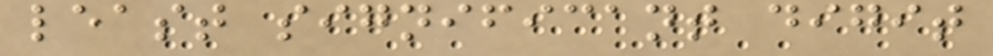least significant digit
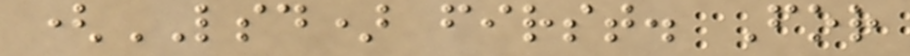(LSD) first. For
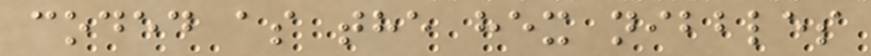coded as the hex nibbles
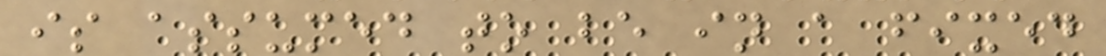is assumed to be in a fixed
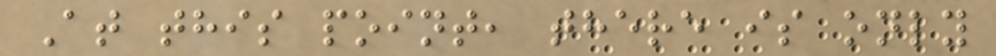At this point, there is only
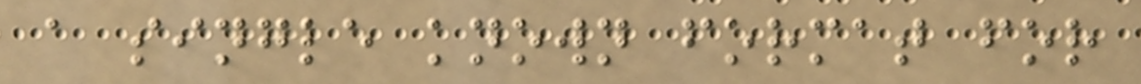a single known format for
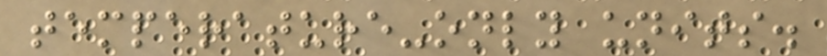temperature-only units.
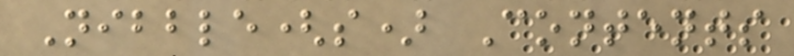Nibble(s) Contents
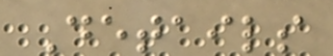Details
